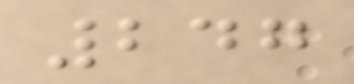247
